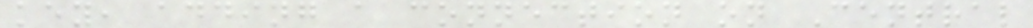key, adding a connection on Central
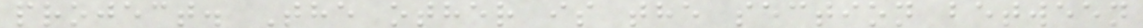project. The other is the section between
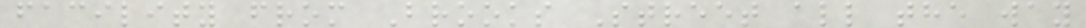facility from Brooks Street all the way
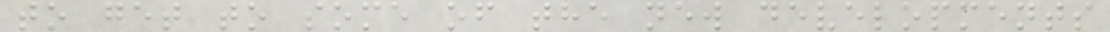to get to some of the new developments
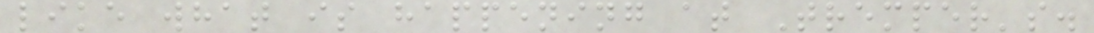like what is happening at Tremper's.
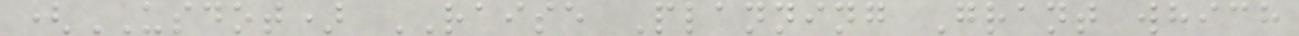(USDOT) RAISE Planning Grant which
